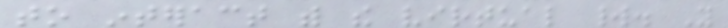to interact with the virtual world. You
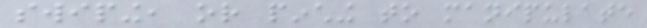swiping, or pinching to manipulate
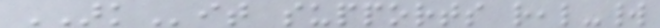ARKit supports real-world
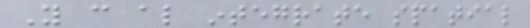You can also integrate spatial
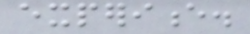experience.
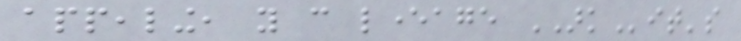appealing, you can leverage ARKit's
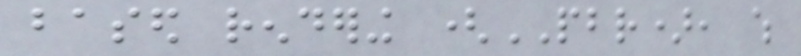based rendering (PBR), which
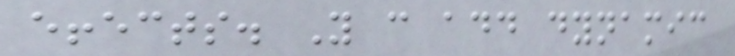effects. You can add dynamic
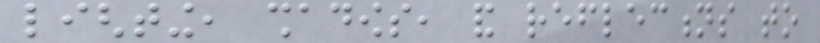lighting, shadows, and reflections to
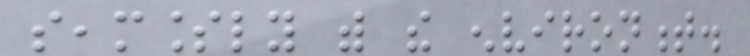seamlessly with the environment.
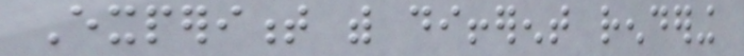Experiment with different rendering
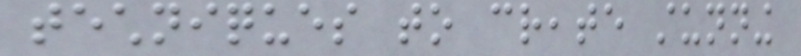techniques to create stunning
